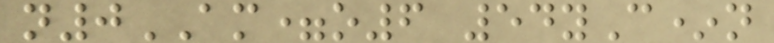n0AM=o6 54yC*n
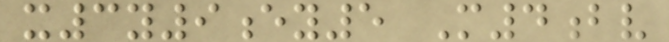x3y9ey5 M4bv
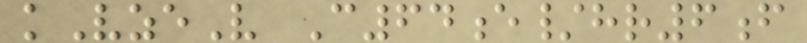kVzeV C64e/hr6f
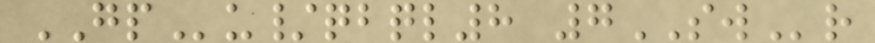GPu/qbql8 7SWr
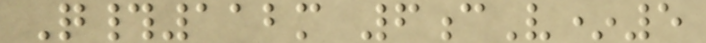Q#112m 6cV*5
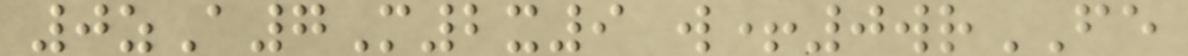0zA7M2x9 w+0wrFE
